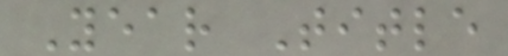Year Title
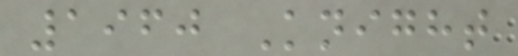1960 Knight
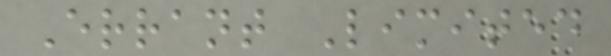Errant Limited
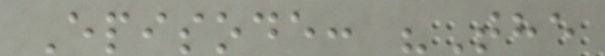Episode: "The
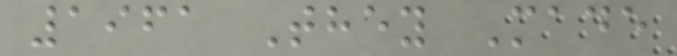1961 They Made
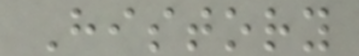History
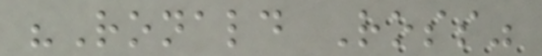"Ronald Ross"
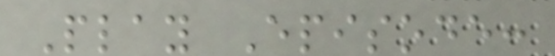Play Episode:
